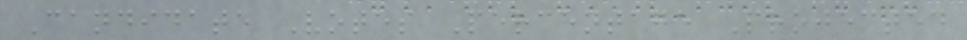Candidate Votes Percentage Projected
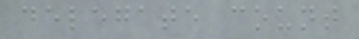delegate count
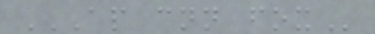AP CNN FOX
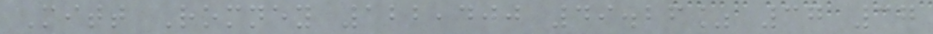Mitt Romney 122,400 49.26% 37 37
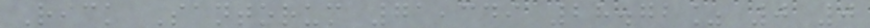Rick Santorum 71,349 28.72% 0 0
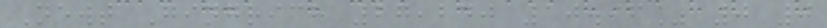Newt Gingrich 27,240 10.96% 0 0
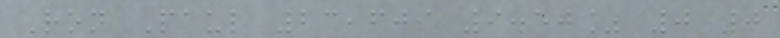Ron Paul 23,609 9.50% 0 0
